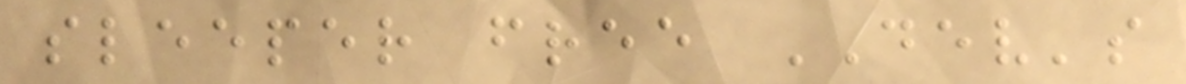sleeper free DEV's
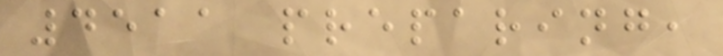4511 preparing,
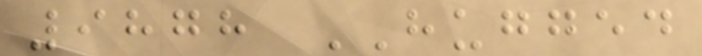9878 HUGGED
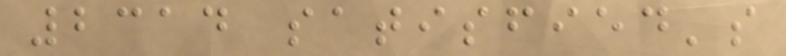2314 satisfied's
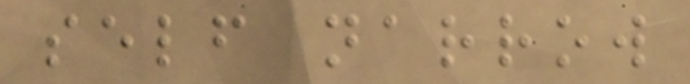self narrow
